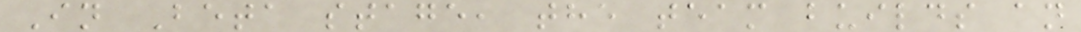In Beta stage, the team builds an
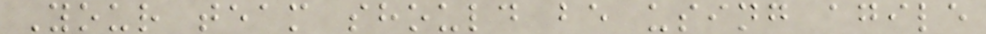Your team should be using agile
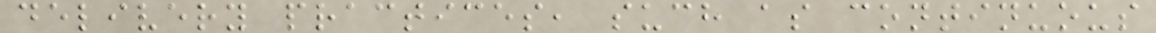delivery practices, such as continuous
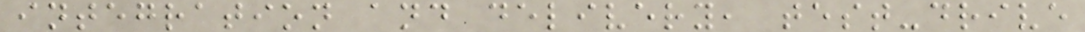integration and delivery, test-drive
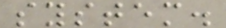system.
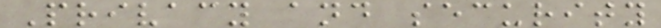Privacy and security
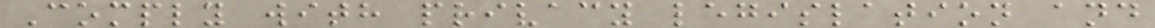Comply with privacy legislation and
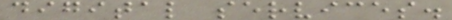digital services.
